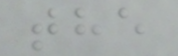the
